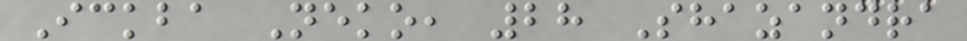Ickba Neko, 28 Shazandra
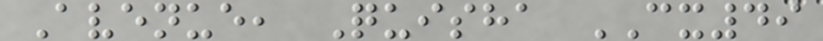Avenue, Quisha CX49
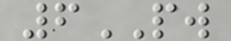6PW
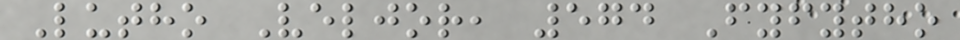Lutho Veljor, 574 Fyfytho
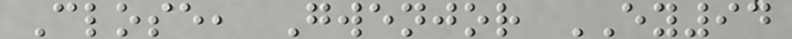Close, Gwenjor EY94
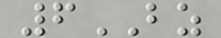6BZ
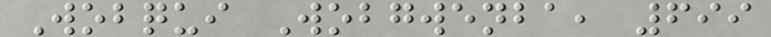Wobqui Wobgwenba, 699
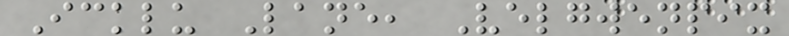Icklu Lane, Velgwenpix
